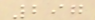297
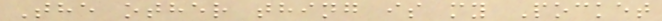The other thing is my Pocket
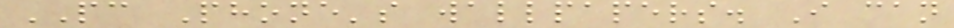PC Phone's wallpapers. I can
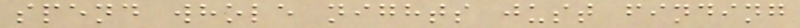spend whole nights just finding
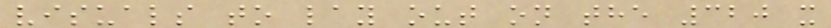visuals to lay out on the 320 x
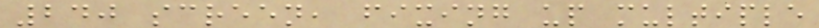240 screen, fixing up multiple
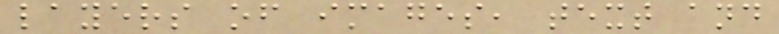layers of images, text and
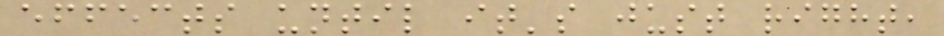effects until it's just right,
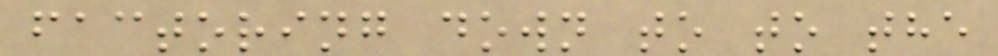factoring down to to the
